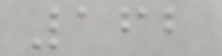162
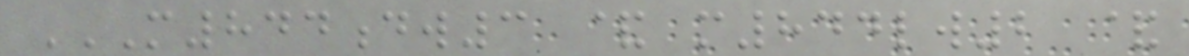M844DW3 & M844LW2 &
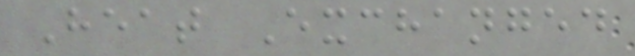Heat Exchanged
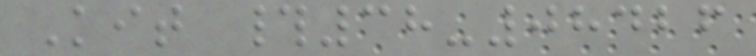Kit #38-08426
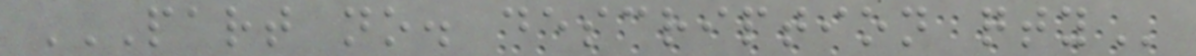PART NO. DESCRIPTION QTY
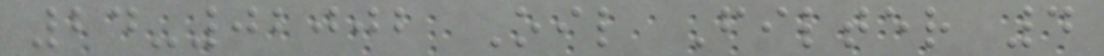24-02002 Oil Filter 4
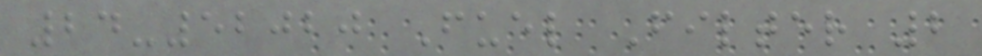24-52020 Fuel Filter 2
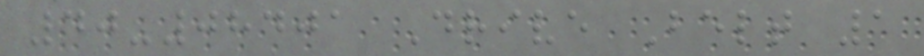40-08401 Drive Belt 1
